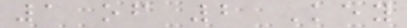1 of 2 Key
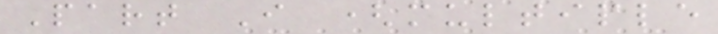Part I (multiple
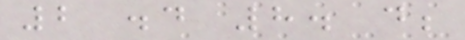2 .d 8. d;
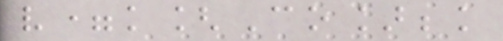v=k[Co];k
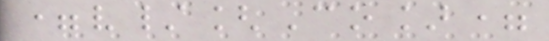=v/[Co]=
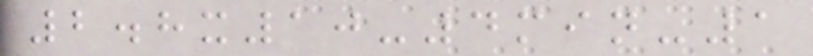2.8x10-4min-1
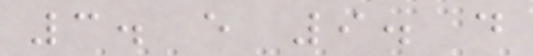3. e 9. d
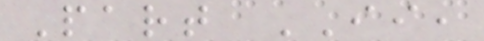Part II,
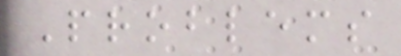Problems
